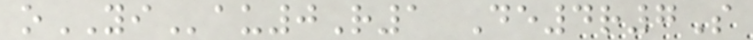oYIau0R1 De4r7S
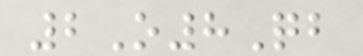2O8Qb
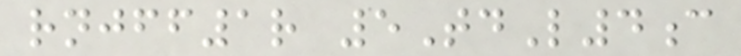rnjff1r 5TdL4c
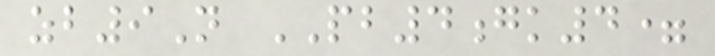zb9N PB4gk4=
